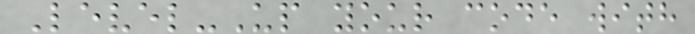Level-Up your code with
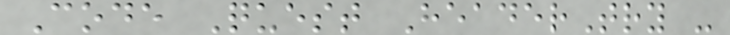Code Quest HeaderTry -
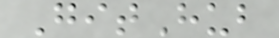GitHub
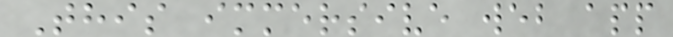This immersive web app
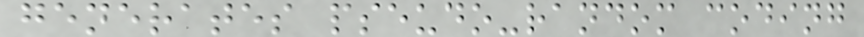generates pseudo-random coding
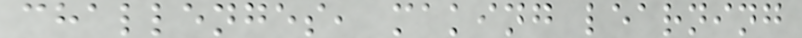challenges, making learning
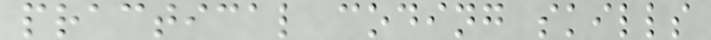practical coding skills
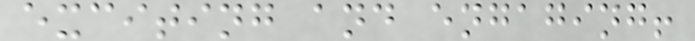exciting and engaging!
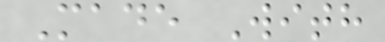Made With
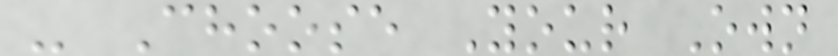- Choose Your Own
